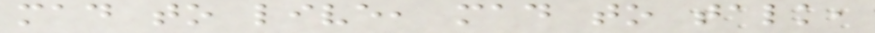mad to live, mad to talk,
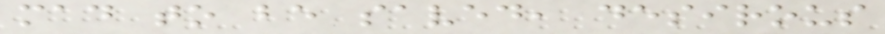mad to be saved, desirous
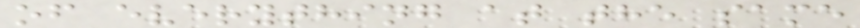of everything at the same
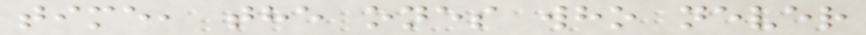time, the ones who never
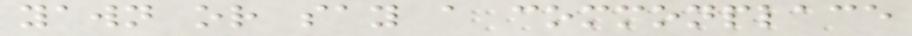yawn or say a commonplace
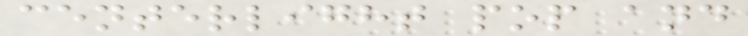centerlight pop and
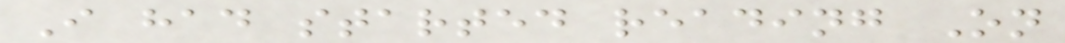I had started reading On
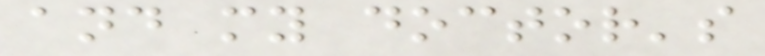and my doctor's
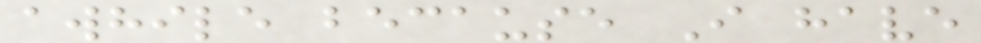awhile because I have
